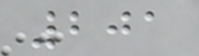201
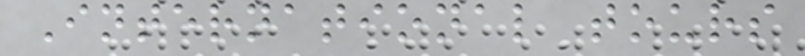International tours
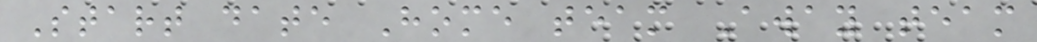Start date Home team Away team
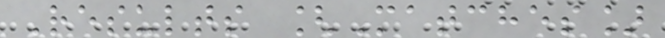Results [Matches]
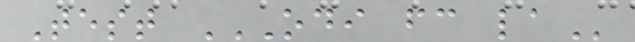Test ODI FC LA
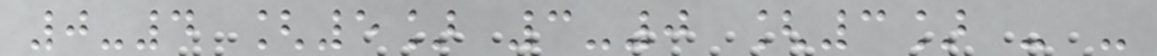0-4 [5] 3-0 [3] - -
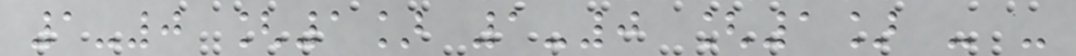1-0 [1] 1-0 [1] - -
